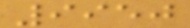9950
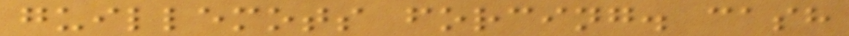guillemots forcing. cash
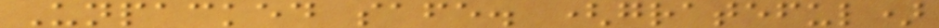Unpacked safe. (grateful)
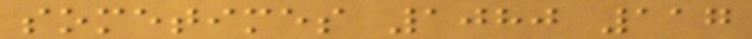sometimes 1080 117
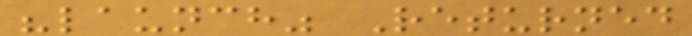"launch" Returned
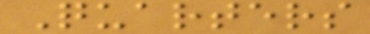Quarters
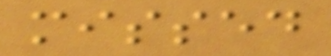missed
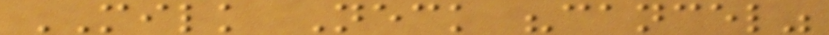MILK Neck "cancel"
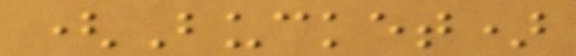(Bucket)
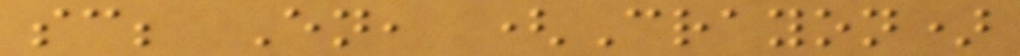sc; En, (Crayon)
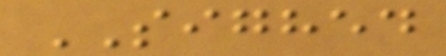SIGHED
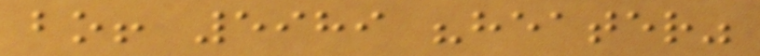bo! 5989 "heater"
